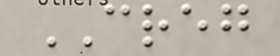CREG
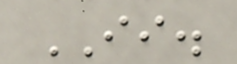II.
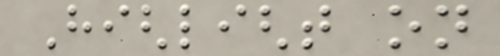Highlight on
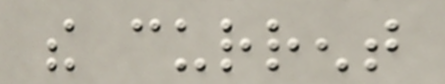the current
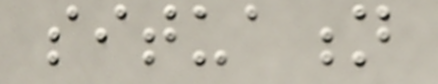situation
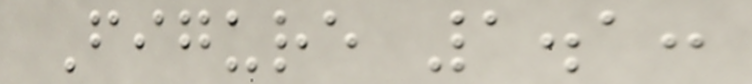Figure 1.1:
